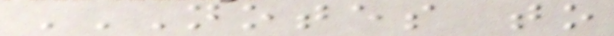NOTES TO
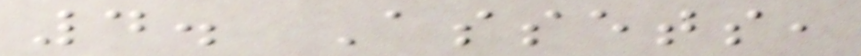4. Assets,
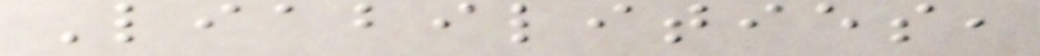Liabilities,
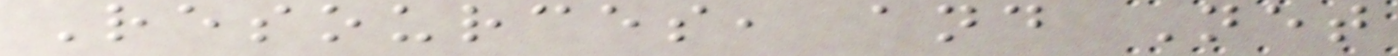Resources, and Net
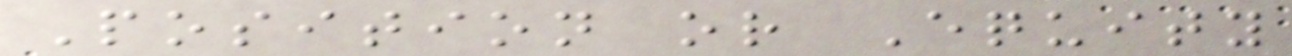Position or Equity
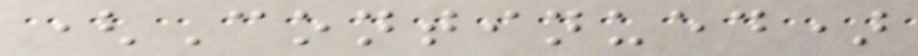(Continued)
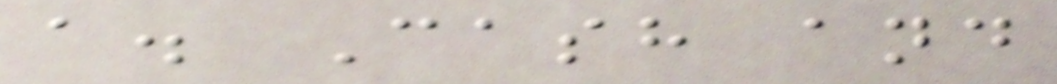a. Cash and
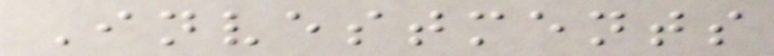Investments
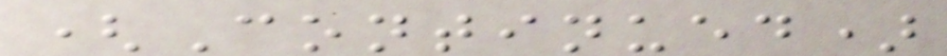(Continued)
